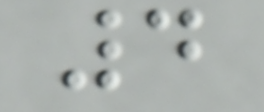4
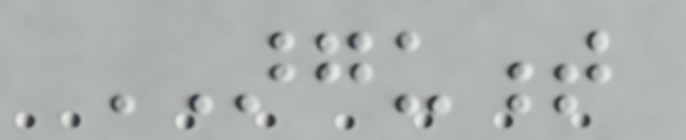ARGUMENT
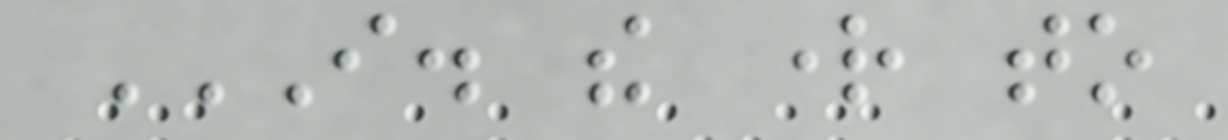I. THE RIGHT TO
